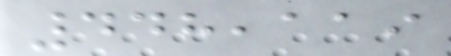448,119
